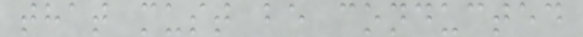that must be conducted
